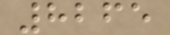8265
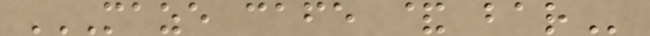MAZE CAFE & BAR
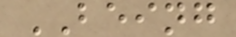BEING
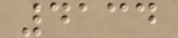4134
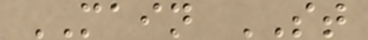MAIN ST
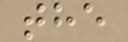the
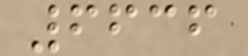6636
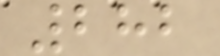282
